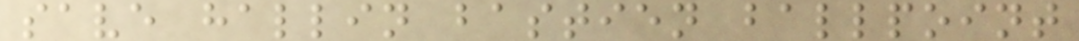save hallin bastien ballpoint
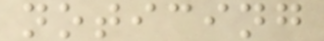noticing
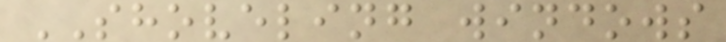SHOVELING windows
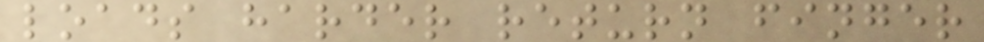loads harder return finger
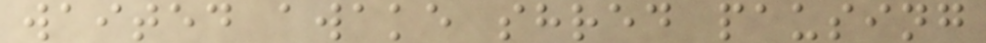waited awake shred pausing
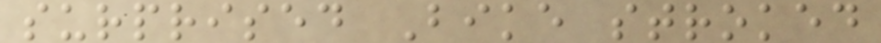surprised Bike stroked
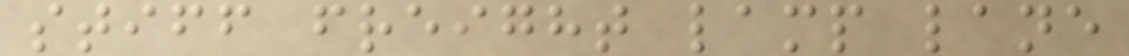stiff freight lamp lane
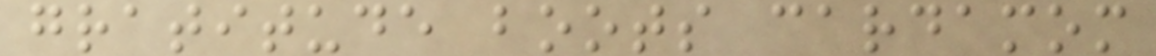gratitude boots cardamom
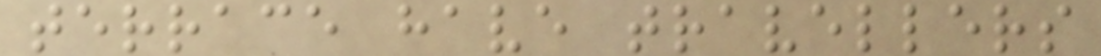terrace have travellers
